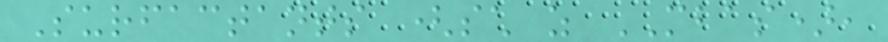Surfactants (such as MBAS),
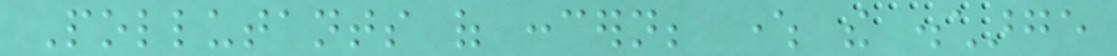Pollutants of concern; where the discharge
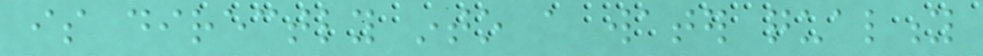is directly into a water quality
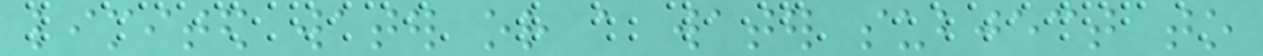limited water or a water subject to
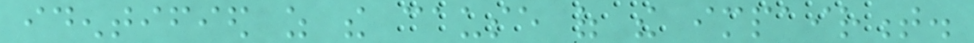identified as the cause of the impairment.
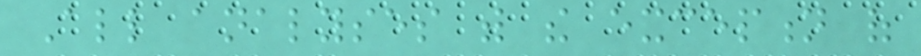All analyses with the exception of
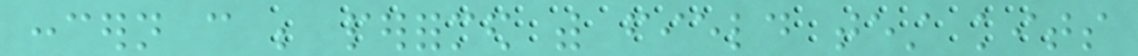concern can be performed with field test kits
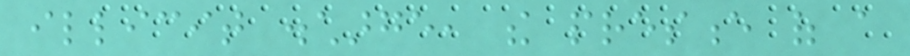illicit discharge, the presence of a
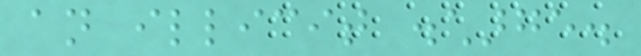an illicit discharge.
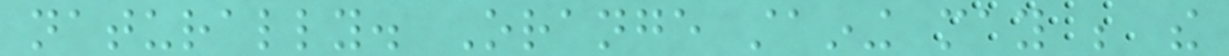naturally. Orange staining may be the
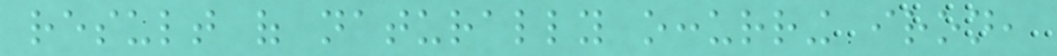result of naturally occurring iron,
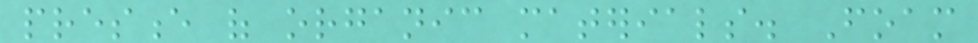presence of organic materials. Foam
